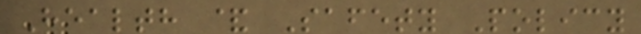Health & Safety Policy
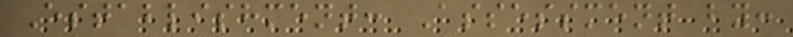Establishment: Assessment by:
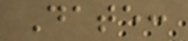Date:
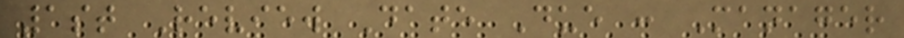1st Review Date Due : Manager
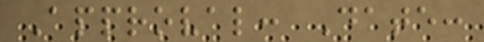Approval: Date:
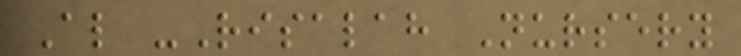Al -Risalah Nursery
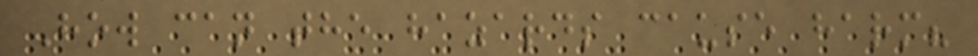How can the hazards cause harm?
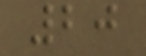20
